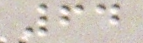64
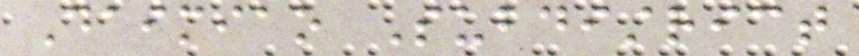Daimiao Subdistrict
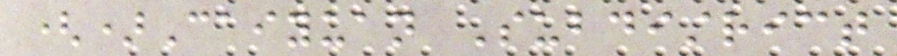()Caiyuan Subdistrict
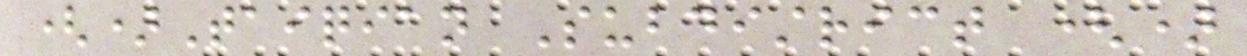()Taiqian Subdistrict ()
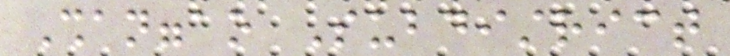Shanggao Subdistrict
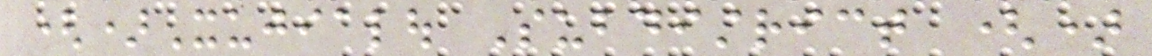()Xujialou Subdistrict ()
